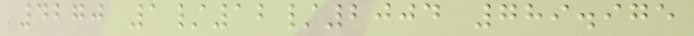4270 1/12/2004 789.975
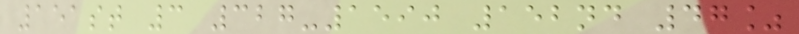151st 3 327-1590 152nd 47%
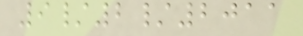9/2/2011
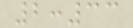2:33
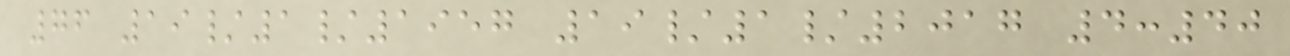76 19/1/1957 19/1/2017 4:40
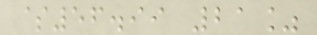$56.99 21%
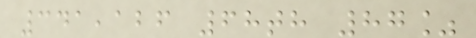341,126 68th 87%
